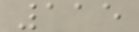115
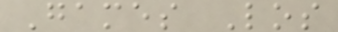Games Los
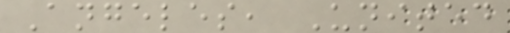Angeles, United
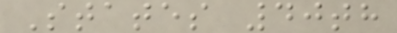States 40th
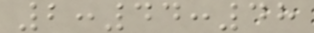2:44:48
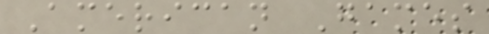American Games
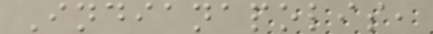Indianapolis,
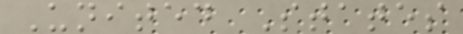United States
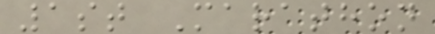1st Marathon
